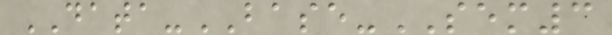DATA-BASE-SEM3
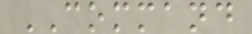COMMAND
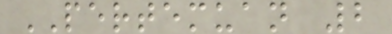PERTEMUAN 2
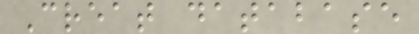Creat database
